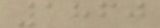1860
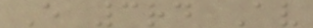E 3rd Av
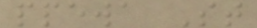ppewa St
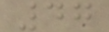47
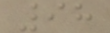98
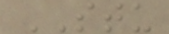STU
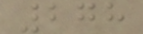278
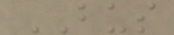BUS
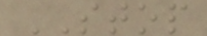STOP
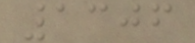1306
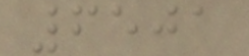6501
